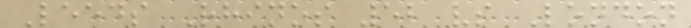Leeds Rhinos 52 vs London
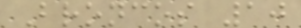Broncos 10
